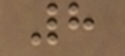8
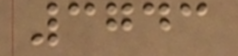3743
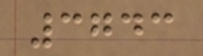3743
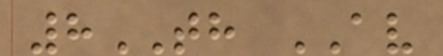8TH AV
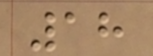18
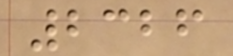2326
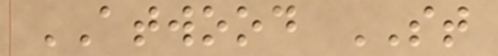ATWOOD ST
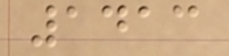1413
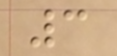3
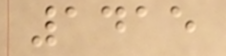1415
